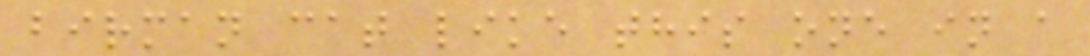birman cat like this one in a
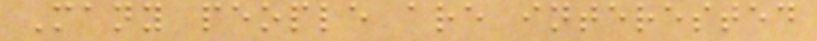Many people are interested
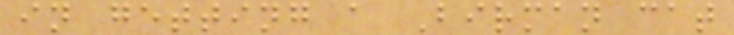in getting a Birman cat
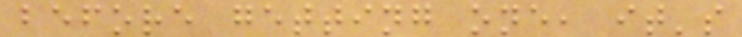before getting one, it's
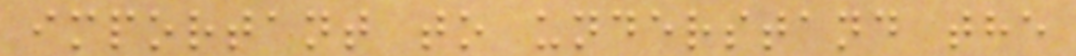important to understand the
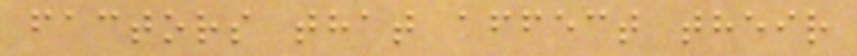factors that affect their
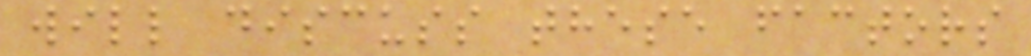will discuss these factors
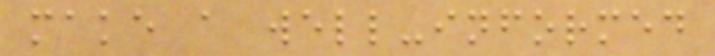make a well-informed
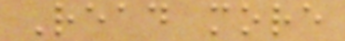Read more
